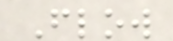Flow
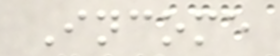Income
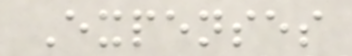Expenses
